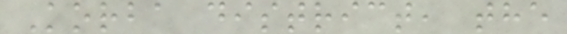Korba district, the
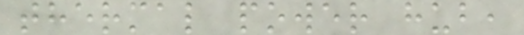thermal power hub,
